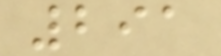291
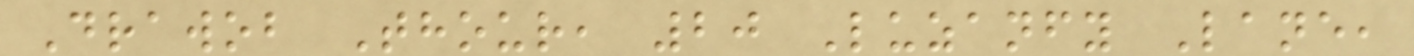Drawob Thour, 20 Luzanfy Lane,
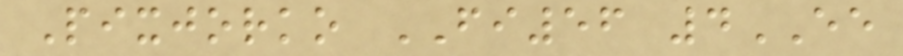Pixjorko FI56 4EE
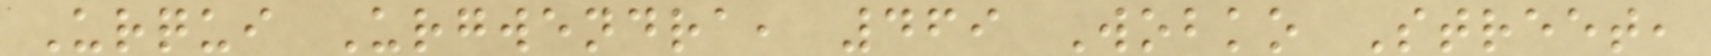Urqui Urgwendra, 469 Wobko Street,
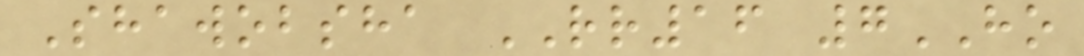Shawobsha RR16 7HO
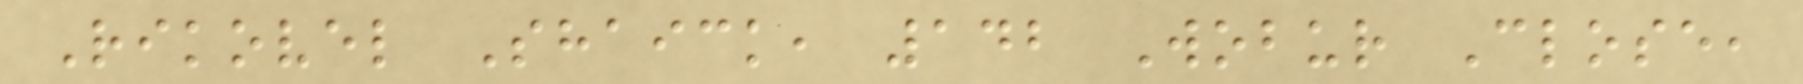Rikovel Shaick, 142 Wobur Close,
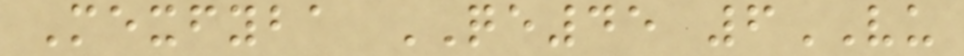Mexfyba QE45 6VU
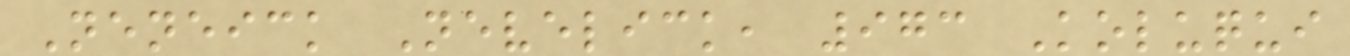Neneick Nevelick, 973 Koluqui
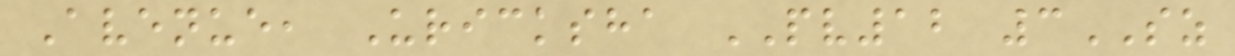Avenue, Uricksha PV12 3SZ
